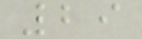29
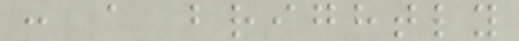: a brightly
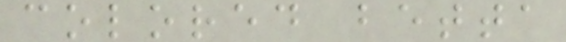colored betta
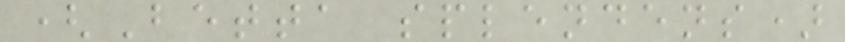(Betta splendens)
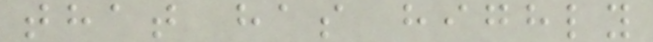that has highly
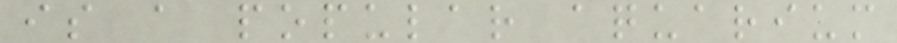is a popular aquarium
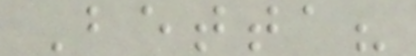Betta?
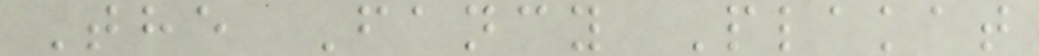The Fancy Plakat
